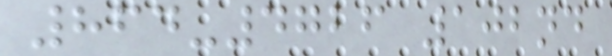864-4726 102nd
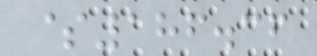$186.36
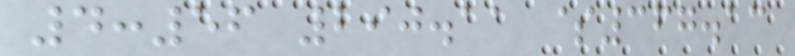4:56 290.11 $367.13
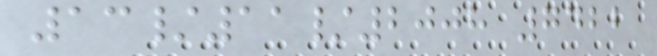13/11/2008 7422
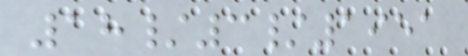18/3/1951
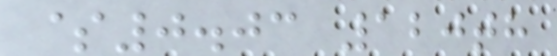$0.03 120th
